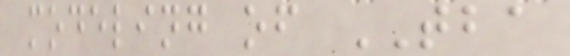modeling of TBA
